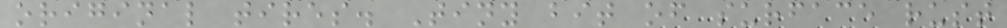original tires. Tiny bit of surface rust
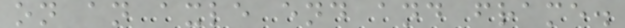on an axle end and frame.
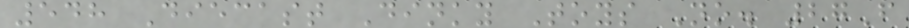548 Diecast Dinky Toys No. 27F
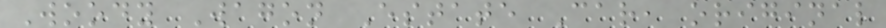Woody Wagon Estate Car, original
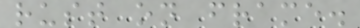rust on frame.
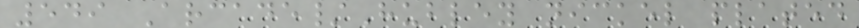549 Arcade/Hubley nickel plated
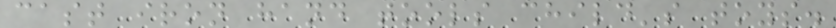cast iron hand tools child's toys.
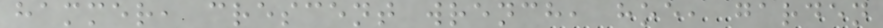hammer, crescent wrench, hoe, garden
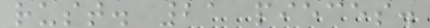rust. 21 pieces.
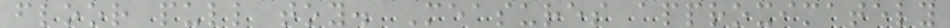floor pull toy. Measures approximately
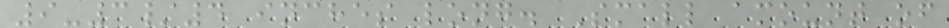9-3/4 inches long. Small amount of
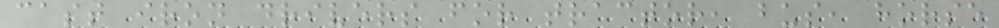cast iron drivers for tractor, bus, horse
